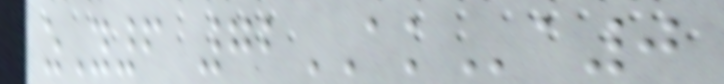zY6 72AKa0
